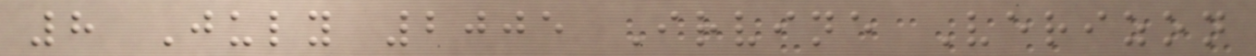8 July 2005 Irvine Verizon
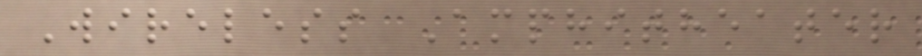Wireless Amphitheater
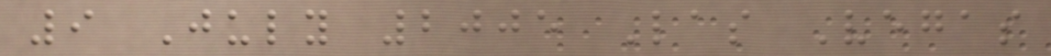9 July 2005 Las Vegas
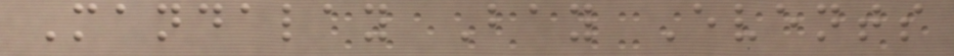Mandalay Bay Events
